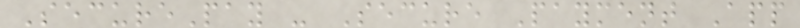SecurePay - Secure Payment App
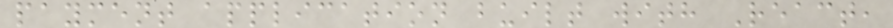payment application built with React,
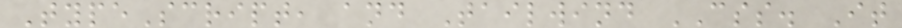TypeScript, and Tailwind CSS. It
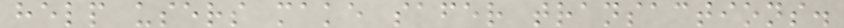help users make safer transactions.
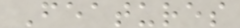Features
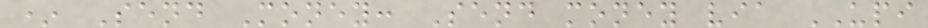* Send Money: Send money via UPI
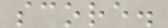score.
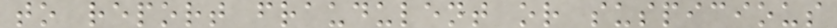to report fraudulent or suspicious
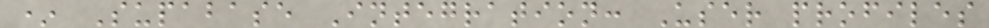* Supabase Integration: User profiles
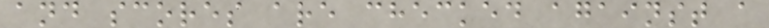and scores are checked against a
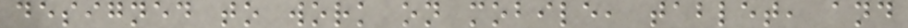designed to work on mobile, tablet, and
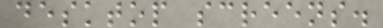desktop screens.
